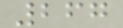267
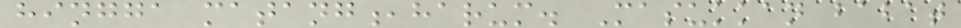hingga matang,harum. Masukkan babat
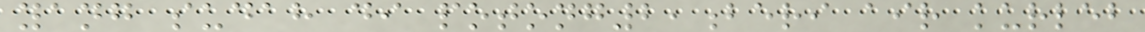yang sudah di potong2,beri air kurleb
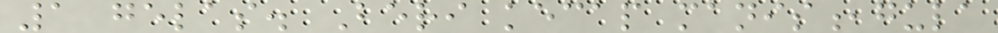1 gelas. Beri kecap manis,gula
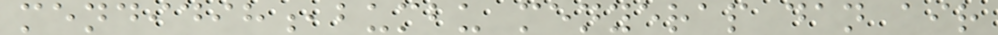mendidih,bumbu menyerap dan air
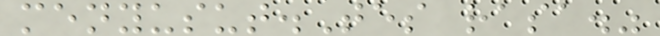menyusut.Tes rasa."
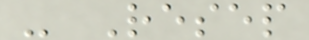- Resep
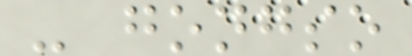- gongso
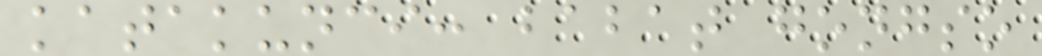katakunci: babat gongso
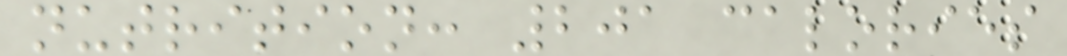nutrition: 201 calories
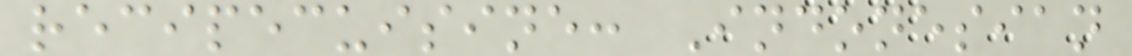recipecuisine: Indonesian
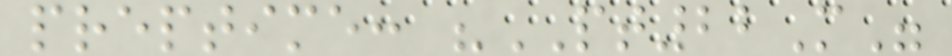preptime: "PT22M"
